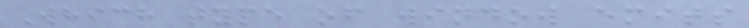Which type of window emits
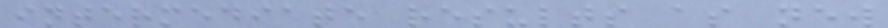intermediate results as new
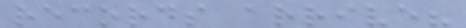records arrive?
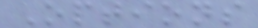Options
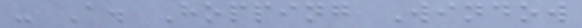- A. Hopping Window
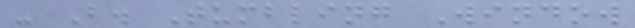- B. Tumbling Window
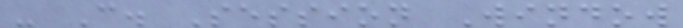- C. Session Window
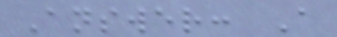Answer: A
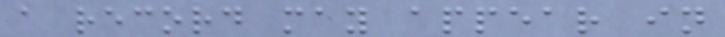a record may appear in
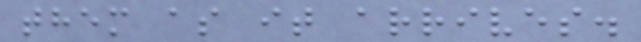them as it arrives.
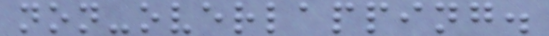non-overlapping.
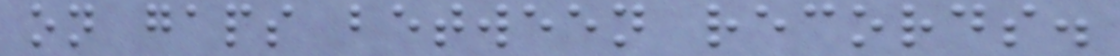on gaps between records.
